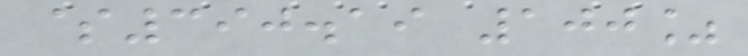$390.19 100%
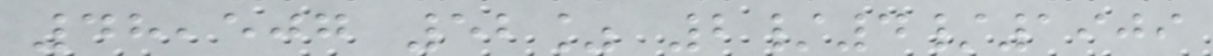48,507 52% 2/4/1909
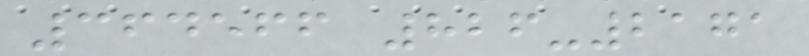364566 826-2171
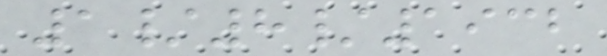1/8/1932
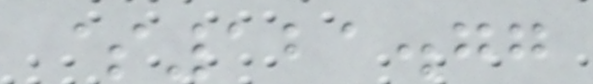$121.77
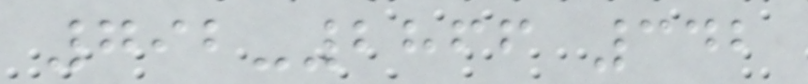792-2866 342
